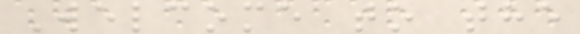Welcome to the
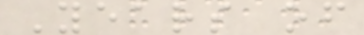Years of
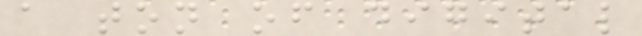a ton of digital
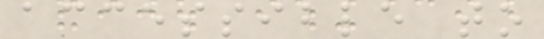accessible to
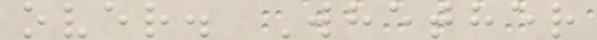over. Whether
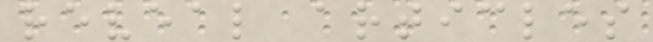reveal articles
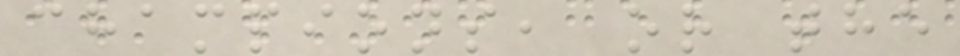champions, or the
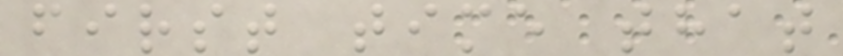first time that
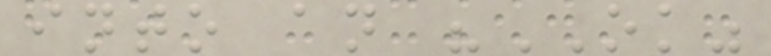into an "OK"
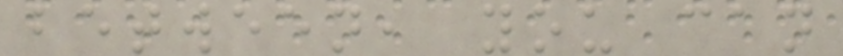between, you can
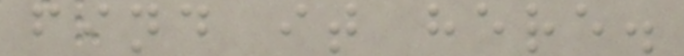find it here.
